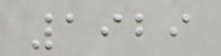1929
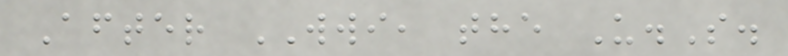After WWI, the U.S.
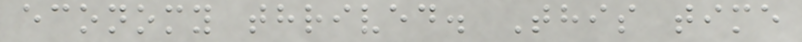economy thrived. This time
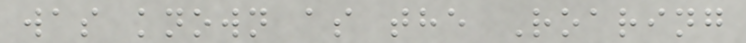was known as the Roaring
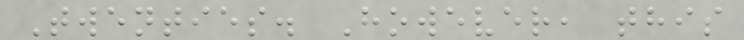Twenties. However, this
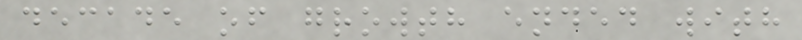decade of growth ended with
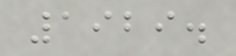1929.
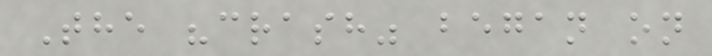The "crash" began on
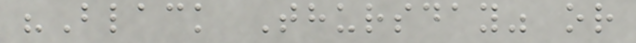"Black Thursday" or
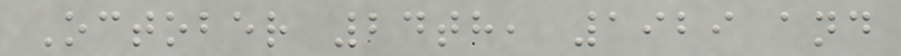October 24th, 1929 and
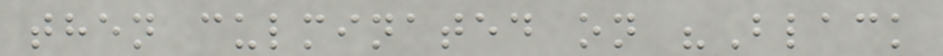then culminated on "Black
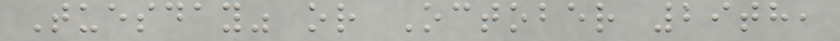Tuesday" or October 29th,
